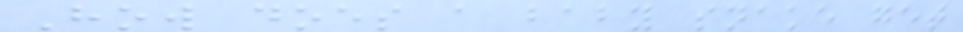How does a baby snake get
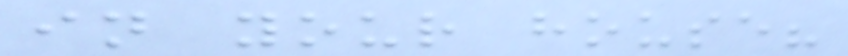in your house?
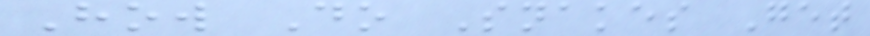How Do Snakes Get
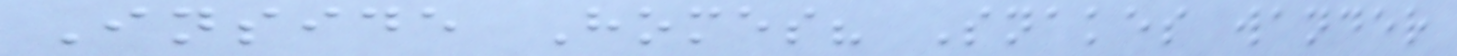Inside Homes? Snakes wander
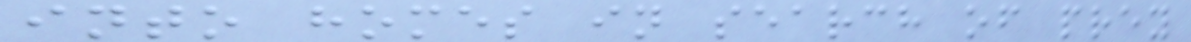into homes in search of prey
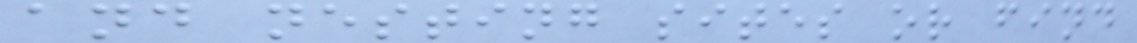and nesting sites or find
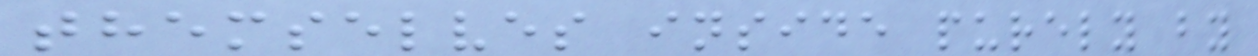themselves inside purely by
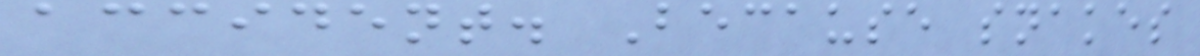accident. Because snakes
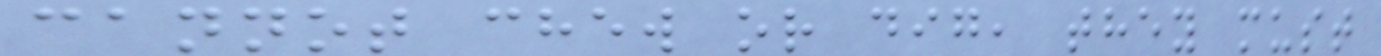cannot chew or dig, they must
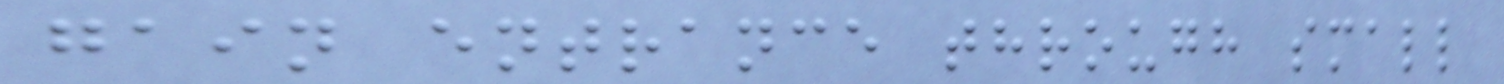gain entrance through small
